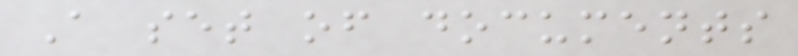A set of documents
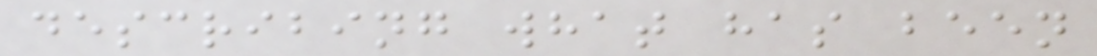describing what has been
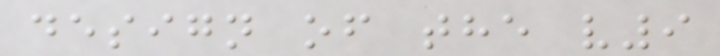design of the v9
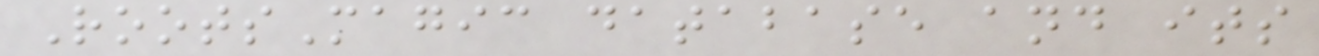RootsMagic database and its
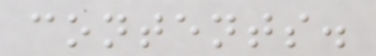contents.
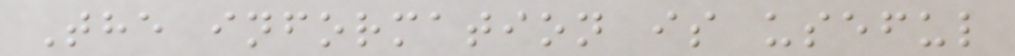The information is useful
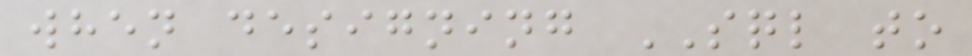when designing SQL to
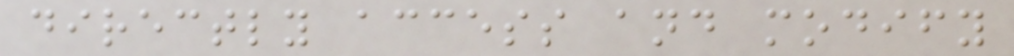directly access and modify
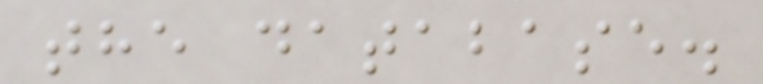the database.
